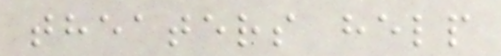theaters help
